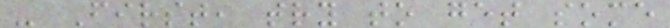- First, try to get some
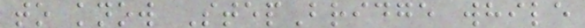to know StepBridge while
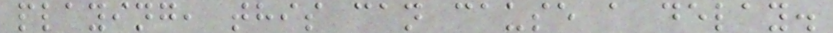playing, this can cause a delay.
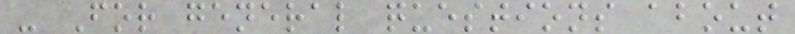- For general questions about
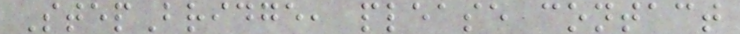StepBridge, please contact
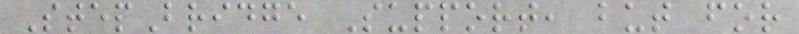StepBridge Support, but for
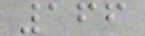166
